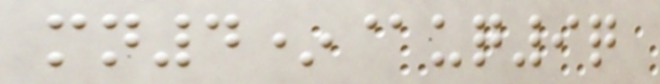mn4*@uq9q
